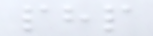php
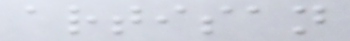artisan
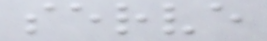serve
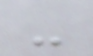-
